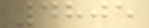4805
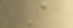A
